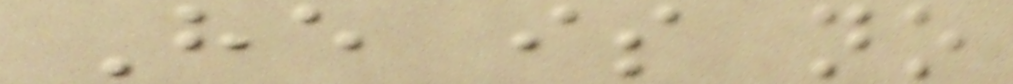He is no
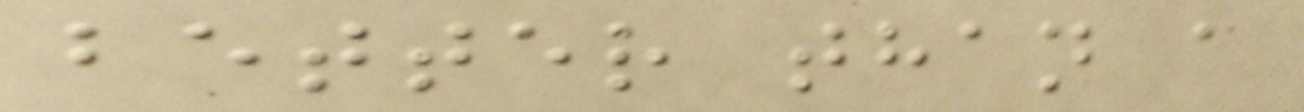better than a
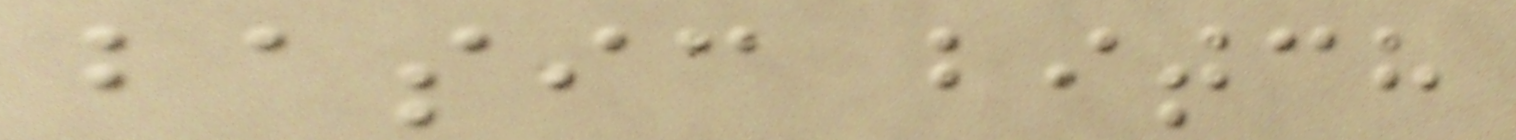basic bitch
